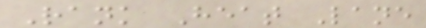Rank Heat Lane
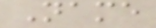Name
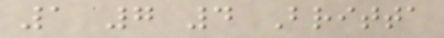1 7 4 Britta
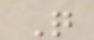Q
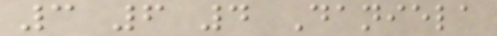3 6 4 Daniela
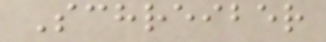Schreiber
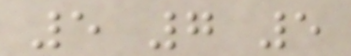5 7 5
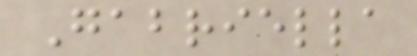Gabriella
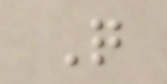Q
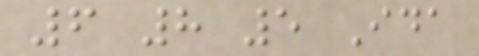6 8 5 Ida
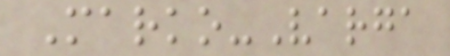Marko-Varga
